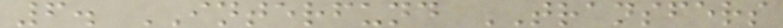6. INTERFUND TRANSFERS
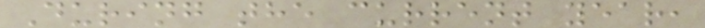During the current year,
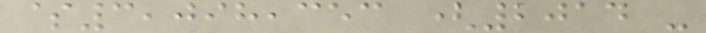$3,098,353 (2014 -
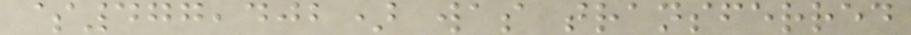$477,402) was transferred
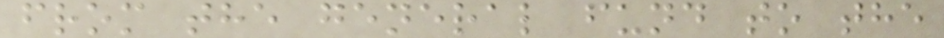from the general fund to the
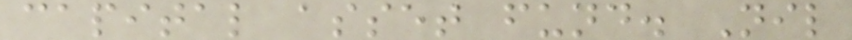capital asset fund. Nil
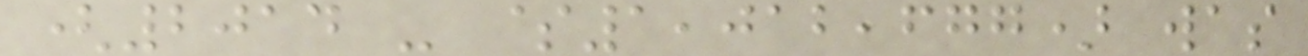(2014 - $1,012,677) was
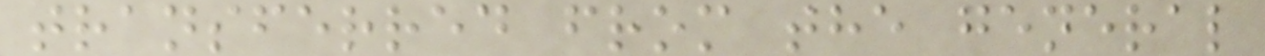transferred from the general
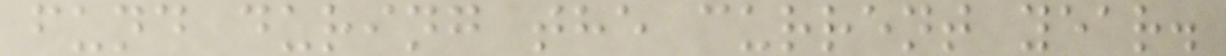fund during the current year.
